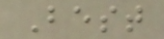Best
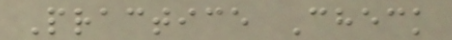Practice Check
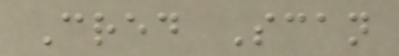Cred Scan
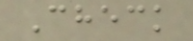Check
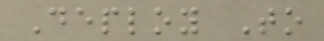Deploy To
